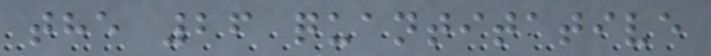the 26 quantitative
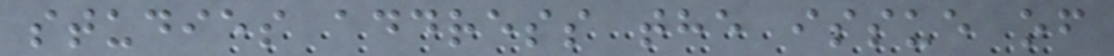studies address the issue of
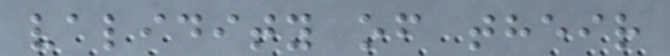validity of their
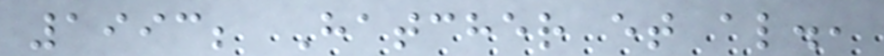1993; Hatcher et al.,
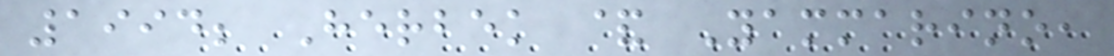1994; Herbek & Yammarino,
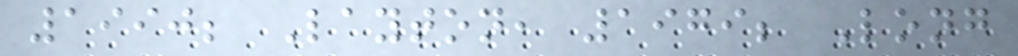1990; Layton, 1979; Long
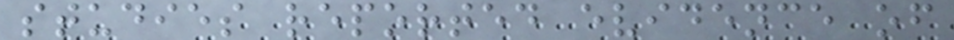studies reported evidence of
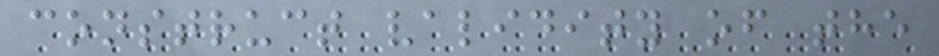construct validity of the
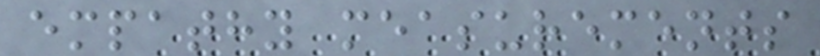empathy measurements
